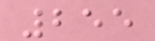255
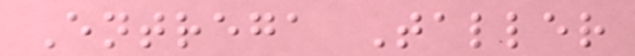Entrega Taller
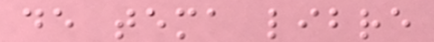de tema libre
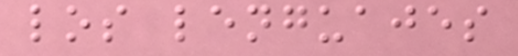los lenguajes
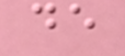de
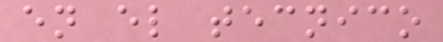en el tecnico
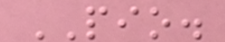PIO.
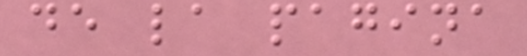de la pagina
